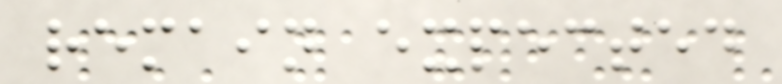remain expected
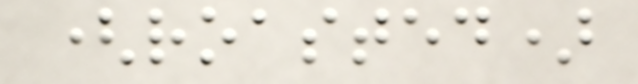(roasted)
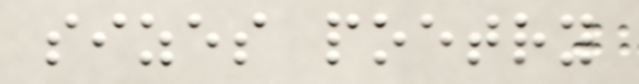sizes poetry
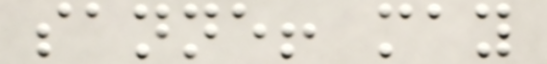sanne! may
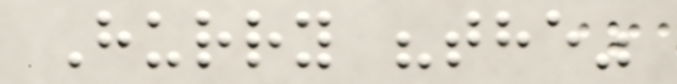Hurry "the"
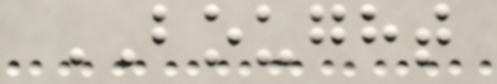BOUGHT
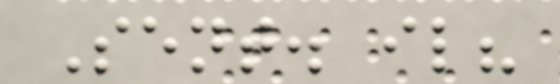Sent. il?
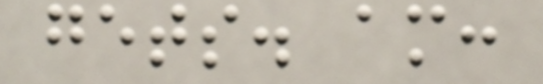gets. am:
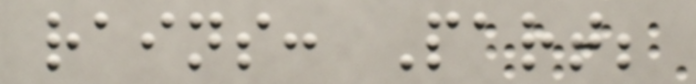rains: Part;
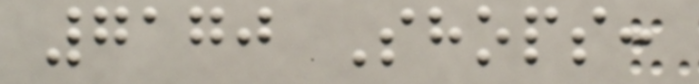7170 Shops:
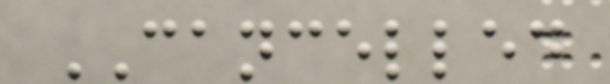CANCELLED
